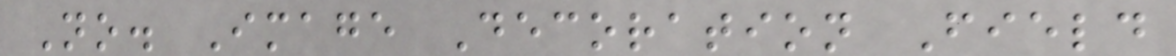No. Image Decoration Field
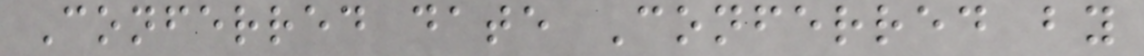Conferred date Conferred by
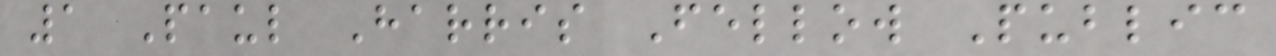1 Paul Harris Fellow Public
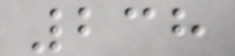238
